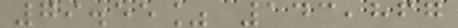79.55% 143,867
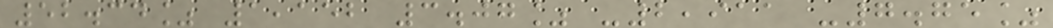52.34% 1,152 3.07% -2,911 -7.75%
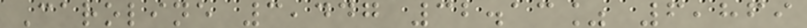Caroline 3,447 32.13% 6,869
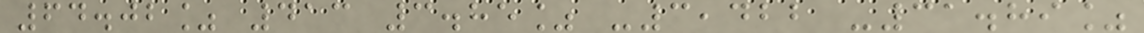64.02% 413 3.85% -3,422 -31.89%
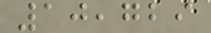10,729
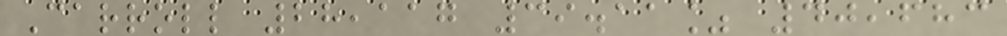Carroll 28,117 39.11% 40,683
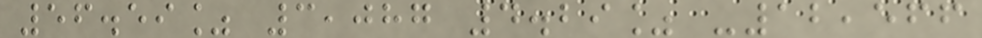56.59% 3,087 4.29% -12,566
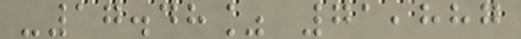-17.48% 71,887
